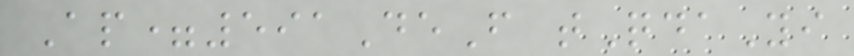Ap=591DeF tQdaYi
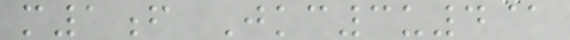m1f Jkc3u4@
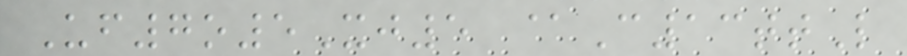Uf7o5Xj5 @C13ttL
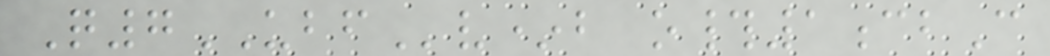Q7UBFv*b o#1cbC
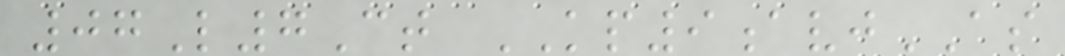07L7Ct KP9avjAS
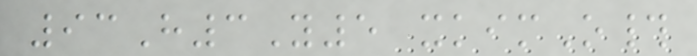93H3Y5 xkimO#
